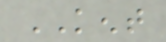KENT
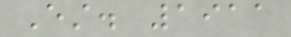Est. 1911
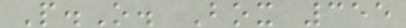P.O. Box 355
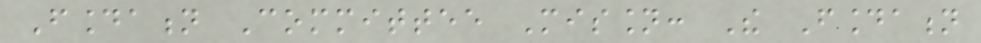Foundation Committee Mission: The Foundation
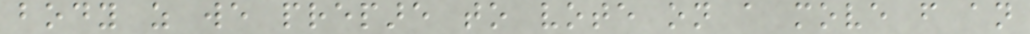body as we prepare to vote on a move from an
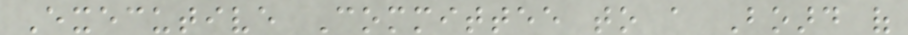Executive Committee to a Board of
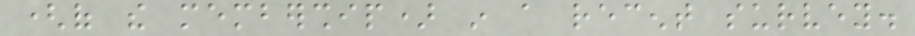(of the membership) in a recent survey.
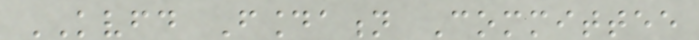KVFD Foundation Committee
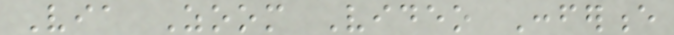Via Zoom Video Conference
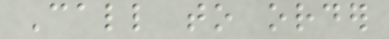Call to order
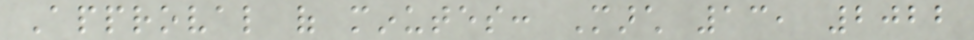Approval of minutes: March 13, 2022
